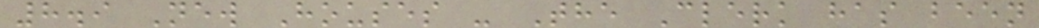8.9 New Houses - The Clerk has been
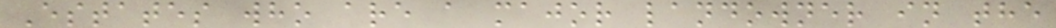Estates who are a major landowner in the
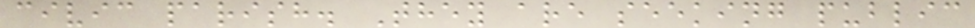civic parish. They are seeking public
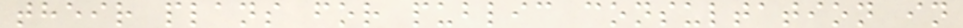their plans for public consultation in
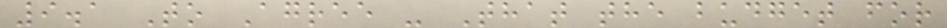9.1 To Agree - That the budget for
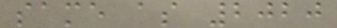same as 2020
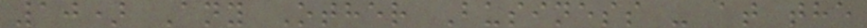10) Any Other Business - at the
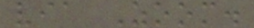via Zoom.
